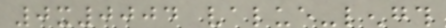0x0004 value-length
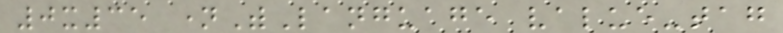0x35 nameWithLanguage value-tag
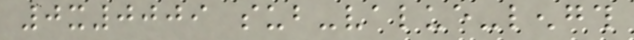0x0009 sub-value-length
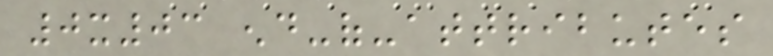0x03 end-of-attributes
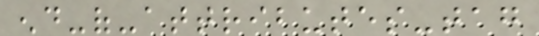end-of-attributes-tag
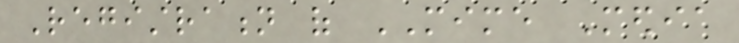Registration of MIME Media
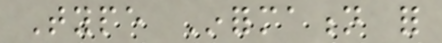Type Information for
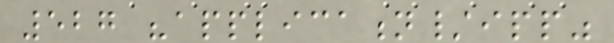527 "application/ipp"
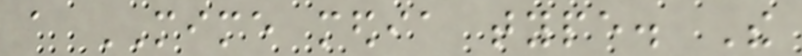a MIME media type. The
